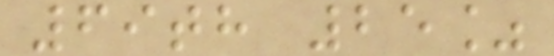69th 25%
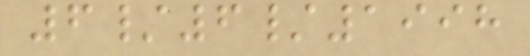6/6/1998
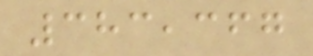383,367
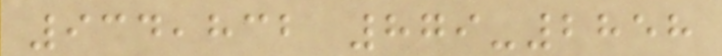934,832 879-2858
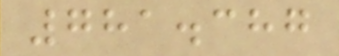781.387
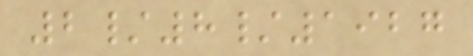2/8/1927
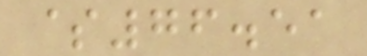$76.51
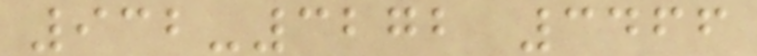932-3272 3466
